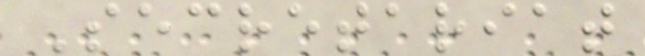Secretariat
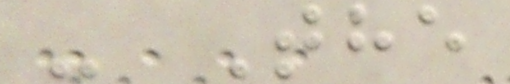- The
